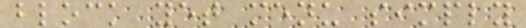block yet menu simply
